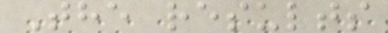The results
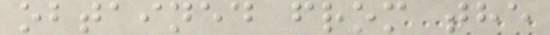obtained from the
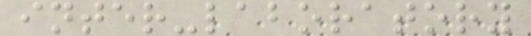inter-laboratory
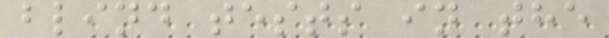blind tests in the
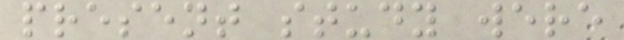present study were
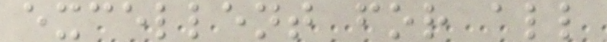excellent for all
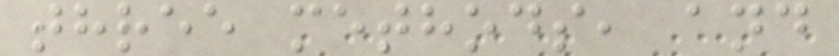three methods, and
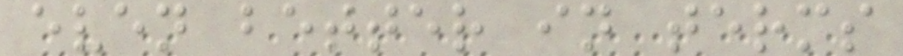even better in terms
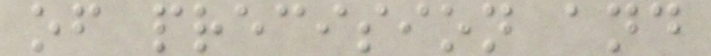of precision and
